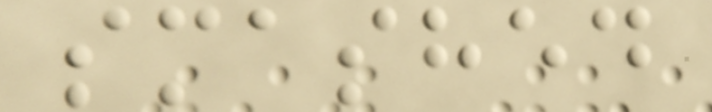smashed
